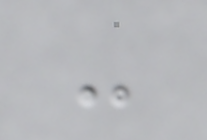-
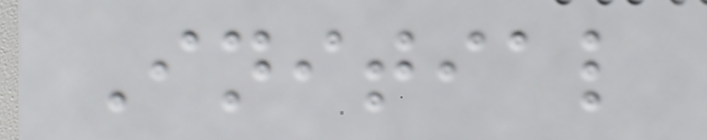Initial
